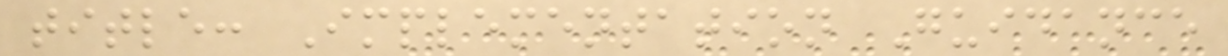title: Implementation Guidance
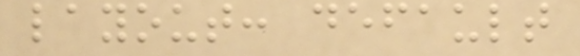layout: default
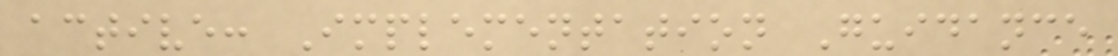active: Implementation Guidance
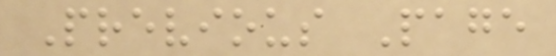Previous Page
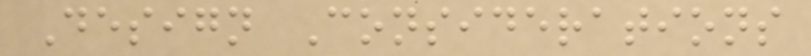Design Considerations
